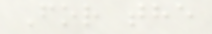For the
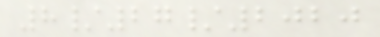8/27/2020
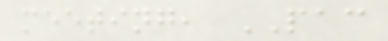meeting, PAC
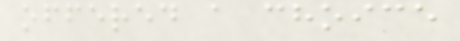offered a choice
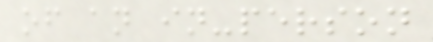of an in-person
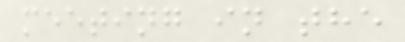meeting in the
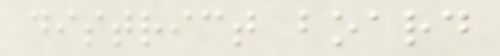district board
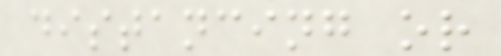distancing or
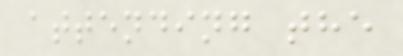attending the
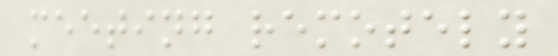meeting remotely
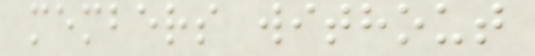members without
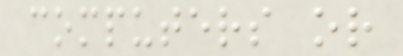computers or
